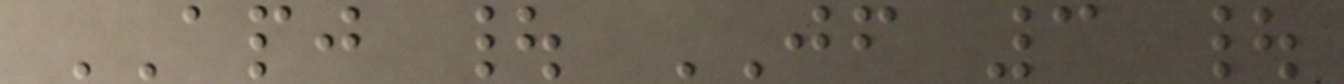APJ | JF 3 |
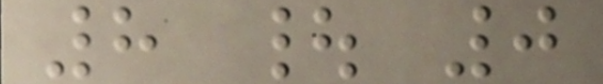8 | 0
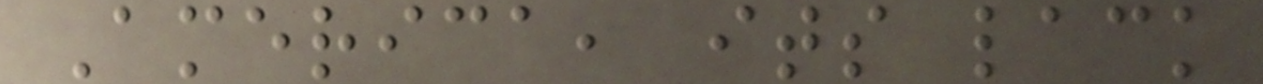America, its lack
